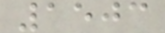1503
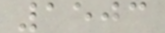1503
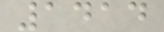1414
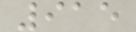915
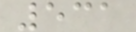531
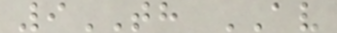9TH AV
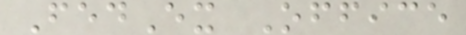FedEx Office
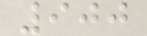900
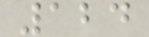124
